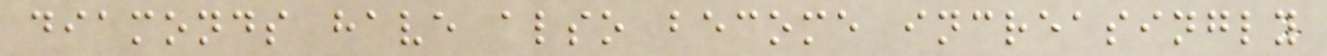diamonds have also become increasingly
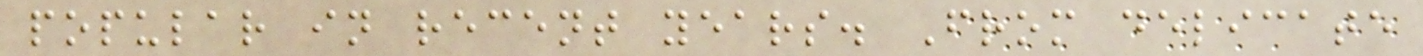popular in recent years. From delicate
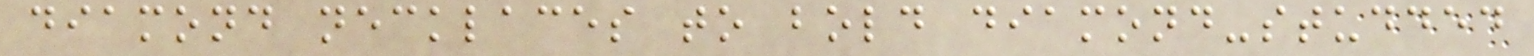diamond necklaces to bold diamond-studded
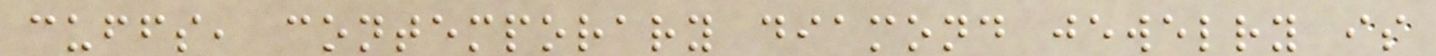cuffs, contemporary diamond jewelry is
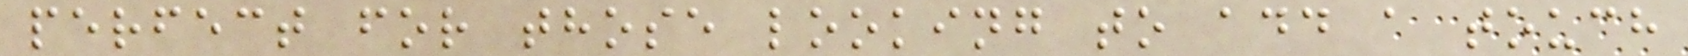perfect for those looking to add a touch
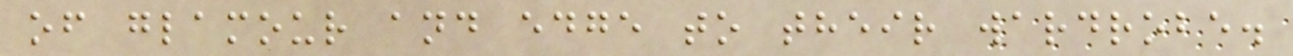of glamour and edge to their wardrobe.
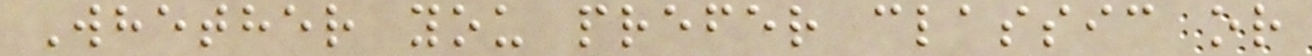Whether you prefer classic or
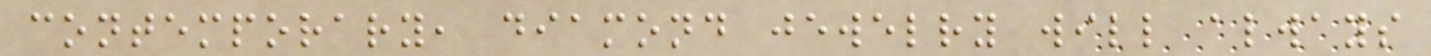contemporary, diamond jewelry will always
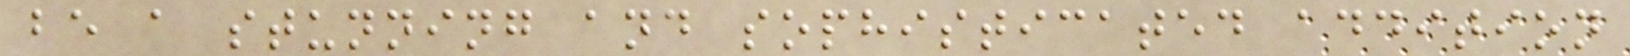be a stunning and sophisticated addition
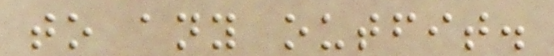to any outfit.
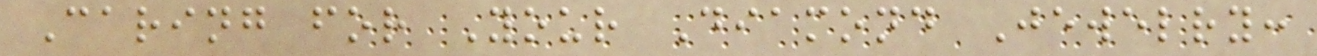Caring for Your Diamond Jewelry:
